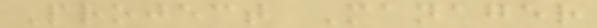Project Manager
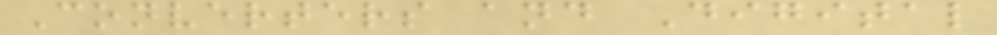Converters and Digital
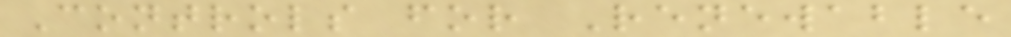Controls for Renewable
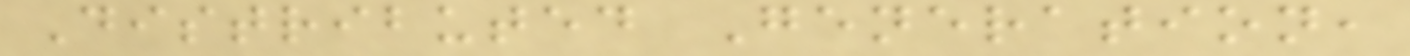Distributed Generation,
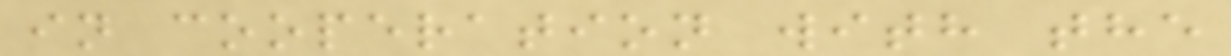in cooperation with the
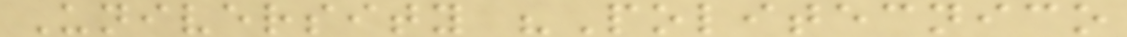University "Politecnico
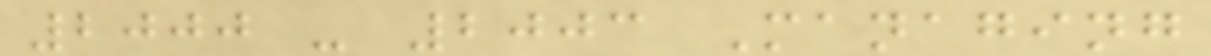2000 - 2003 Managing
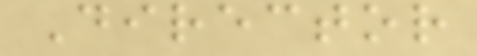Director
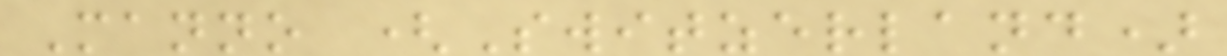Manno (Switzerland)
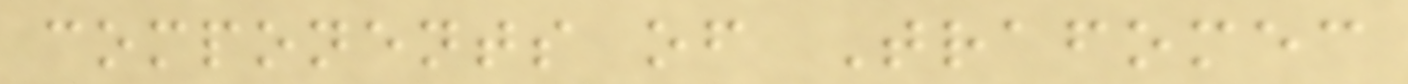components of Trafomec
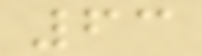63
